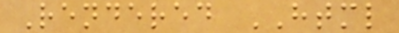Rendered HTML
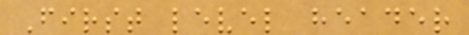First level header
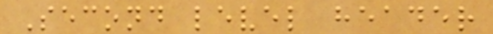Second level header
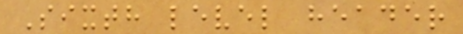Sixth level header
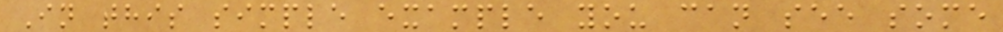In this simple example you can see some
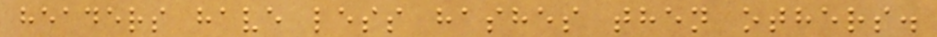headers have less hashes then others.
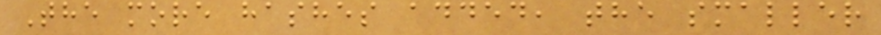The more hashes added, the smaller
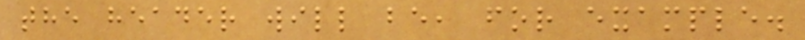the header will be, for example.
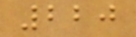220
